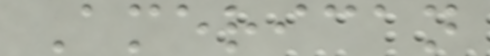American
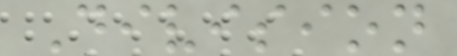Division
